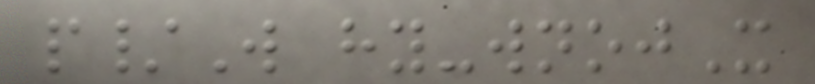p/W hy-wnojX
